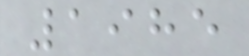1985
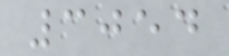3054
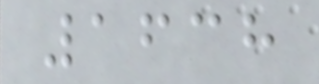1638
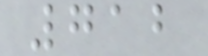712
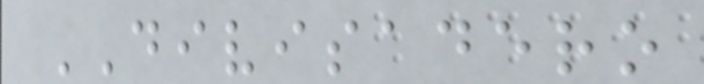DIVISADERO
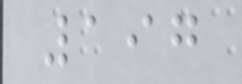197
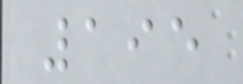195
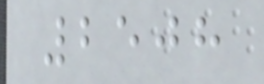2508
